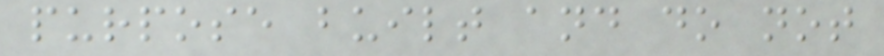purpose built and do not
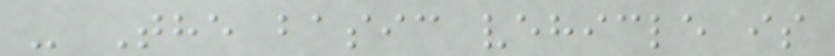- The basic vehicle is
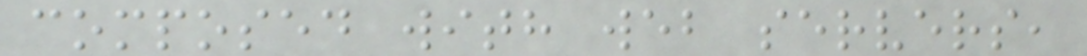composed with web servers,
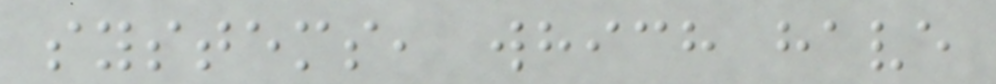systems, which have
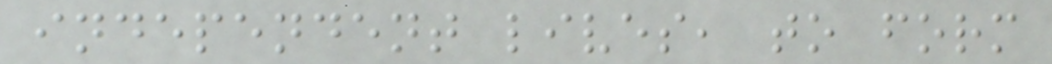independent lives, to form
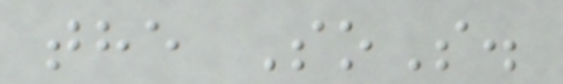the SoS.
